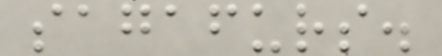sagafurs.
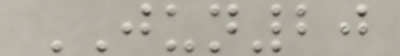JUN20
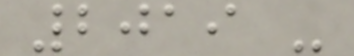2019 -
